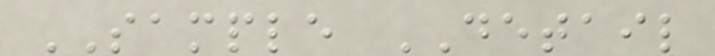SAMPLE DETAIL
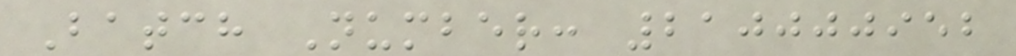Batch Number: 210000952
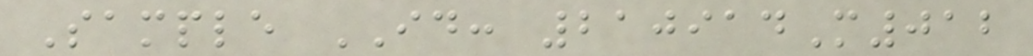Sample ID: 210914M012
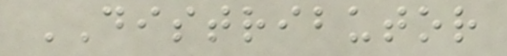DISTRIBUTOR
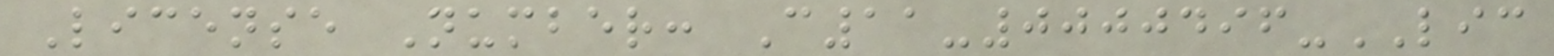License Number: C11-0000496-LIC
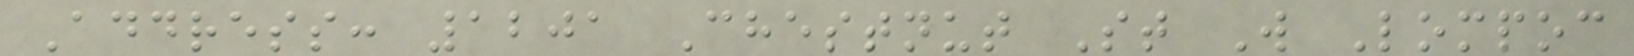Address: 1201 Chestnut St W Lompoc
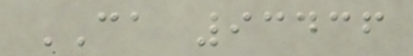CA 93436
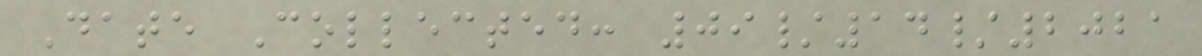Date Collected: 09/14/2021
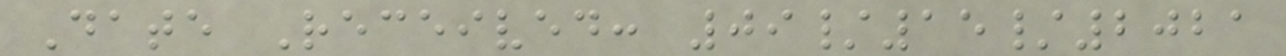Date Received: 09/15/2021
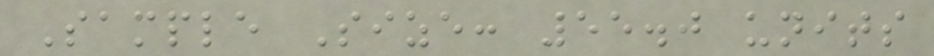Sample Size: 55.0 units
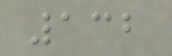132
